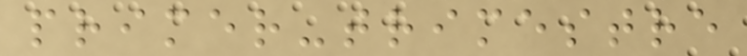primer-trimestre
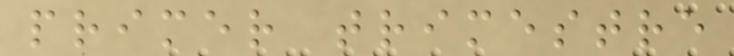primer trimestre
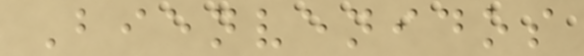Bienvenidos
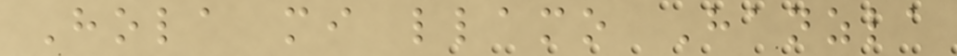Hola mi llamo Hanzla
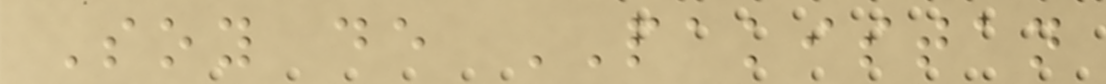Soy de PAKISTAN
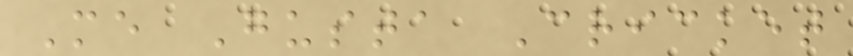Me Gusta Cricket
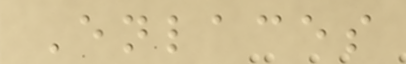Enlaces
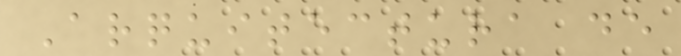Arquitectura de
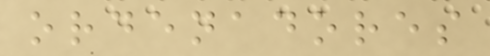ordenadores
